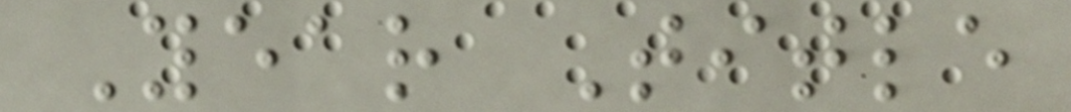Year Title
